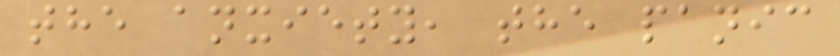the anxiety, the panic
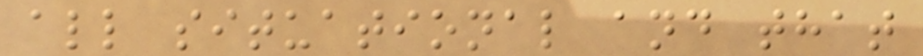all situational and that
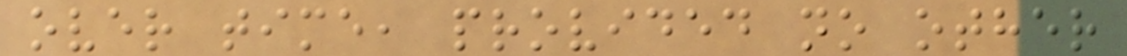over time, provided no other
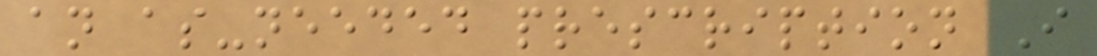an as-needed prescription I
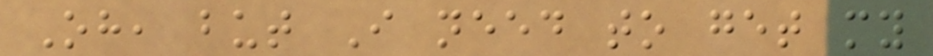Oh, but I need to get my
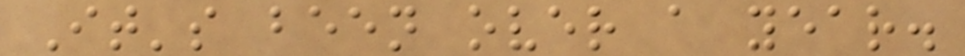It's been over a year.
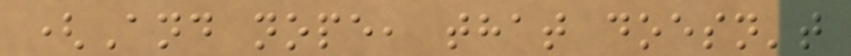(And nope, that doesn't
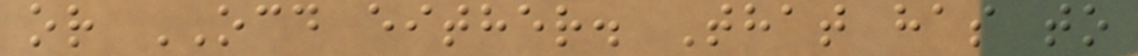or OCD either. That has to
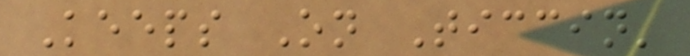Keeps On Ticcin'
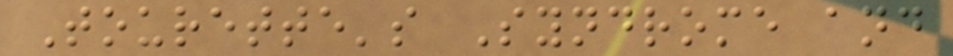Tourette's Syndrome and
